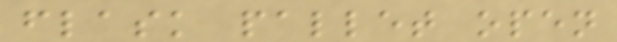flask pallet open
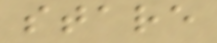stare
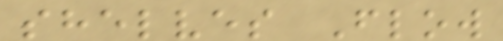shelves Flow
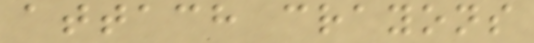attach crayons
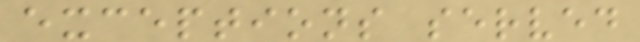exceptions served
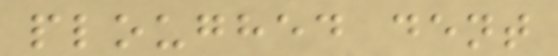ploughed dent
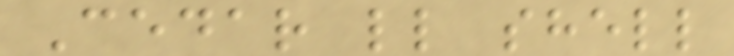Cedar ll shell
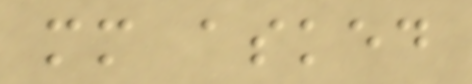mm asked
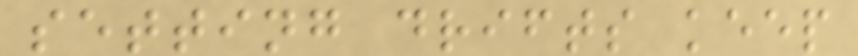setting drifts keep
